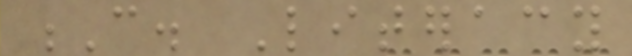C. Literacy
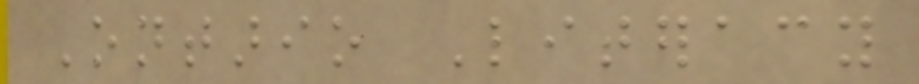Ontario Literacy
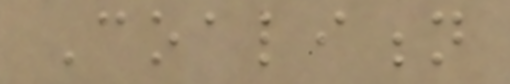Coalition
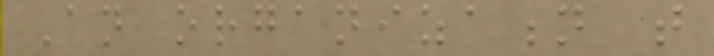An organization that
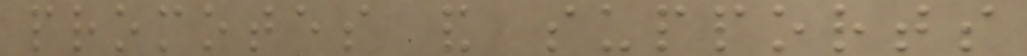promotes and supports
